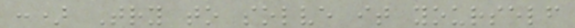:) Try to solve it yourself
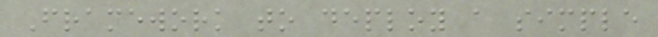Framework to deploy a simple
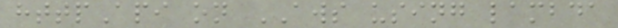httpApi on AWS using lambda
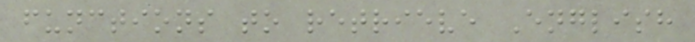functions to retrieve English
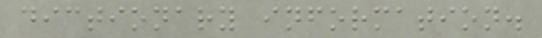dictionary information.
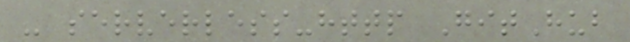- serverless-http GitHub
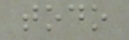todo
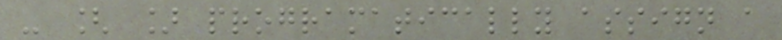- [ ] programatically assign a
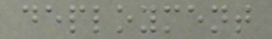deployment
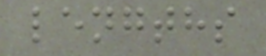lengths
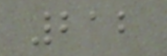212
